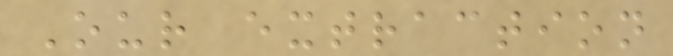Our extraction
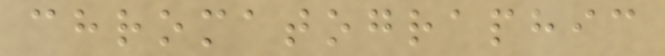chromatographic
